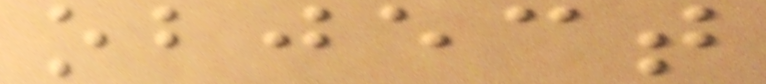object
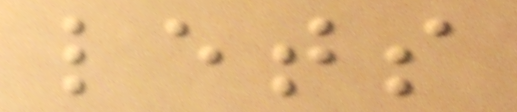lets
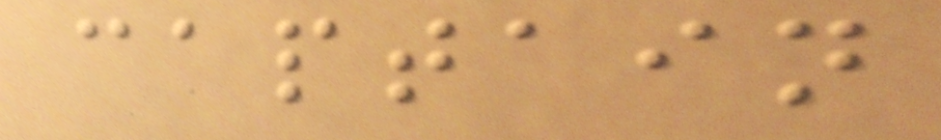captain
